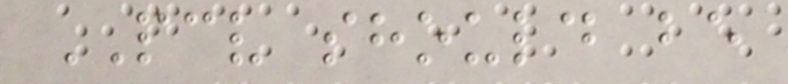PCV should be
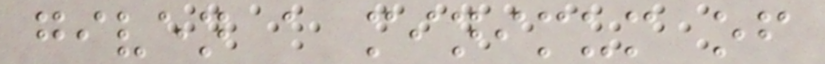given a minimum of
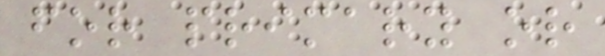for primary or
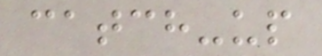catch-up
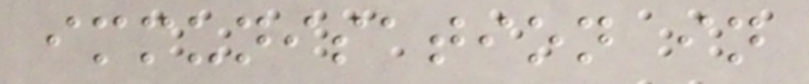immunisation in
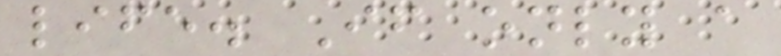life. If only a
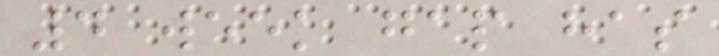4 week gap has
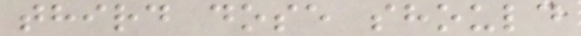third dose should
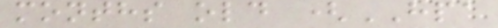months old (HPA
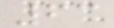63
